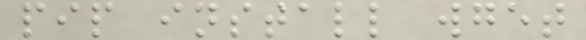pip install wget
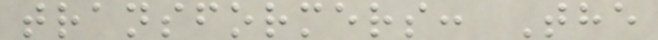transformers: The
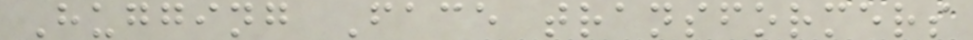Hugging Face transformers
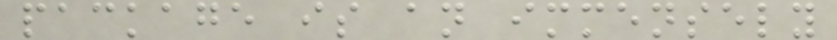package is an immensely
